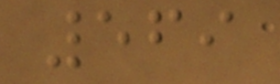569
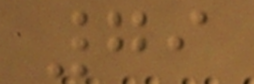79
